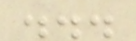...
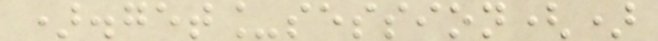).get_session()
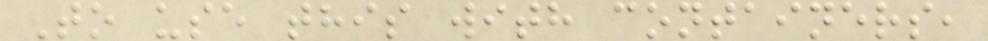To use this with containers,
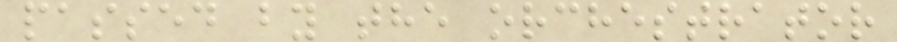passed by the orchestrator
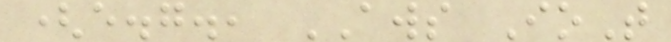(e.g., AWS IoT
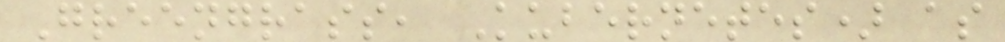Greengrass, Kubernetes) as
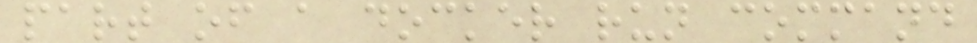part of a docker run command
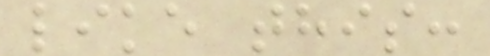like this:
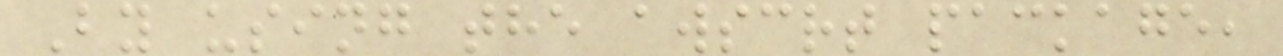By using the awscrt package,
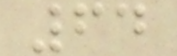64
